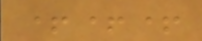+++
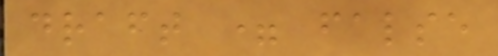draft = false
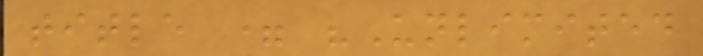title = "Unlimited
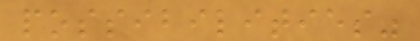possibilities"
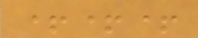+++
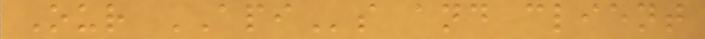Our APIs and client
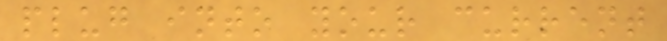plug into your current
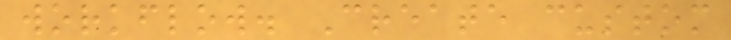workflow. Create custom
